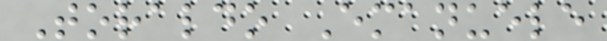Toraldo Emanuele
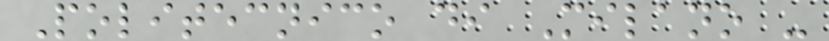Politecnico di Milano -
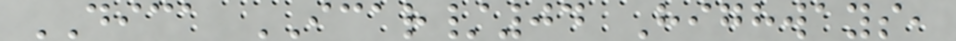DICA ICAR/04 Highways,
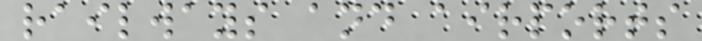railways and airports
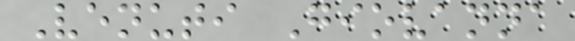Venuti Giovanna
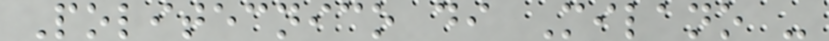Politecnico di Milano -
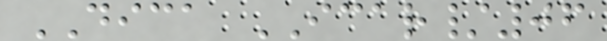DICA ICAR/06
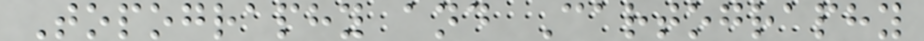Topography and Cartography
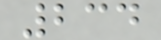234
